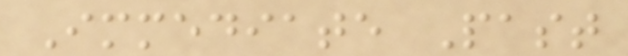Immediate Past
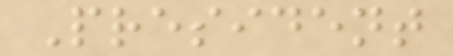President
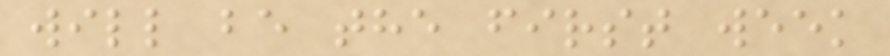will be the first week
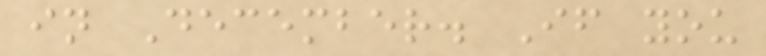in December. If you
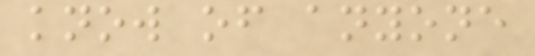know of anyone
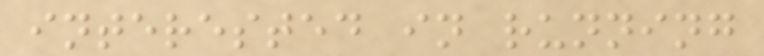interested in running
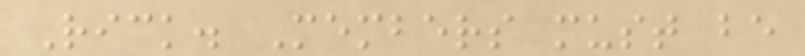Rick. Members must be
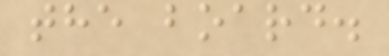the board.
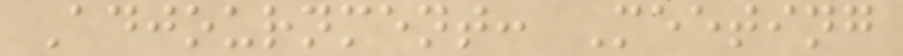Adjournment: Meeting
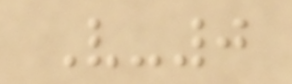V-0
